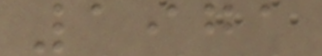1971
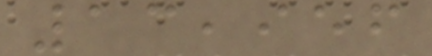13,956
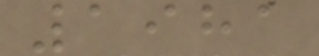1981
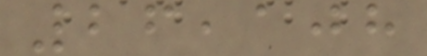26,108
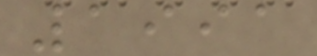1991
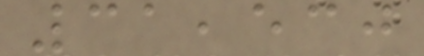31,530
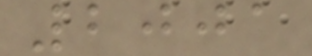2001
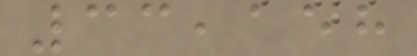33,158
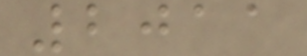2011
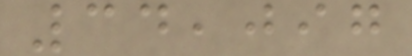34,097
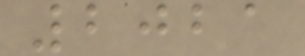2021
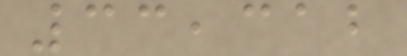33,312
